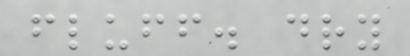fluff. dry
